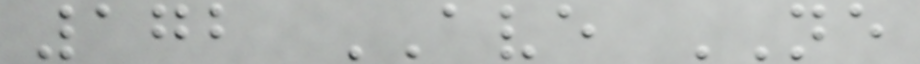172 AVE NE
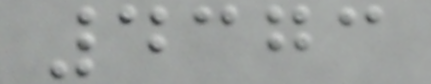4373
